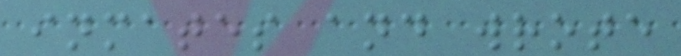inmates and wrote
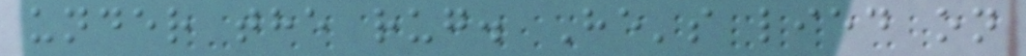under the rug. He's lied on
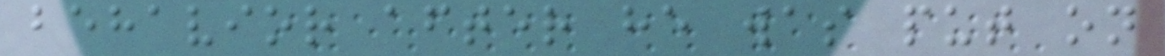behavior after he was put on
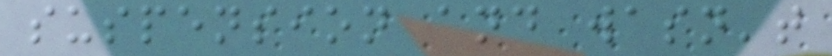suspension and wasn't
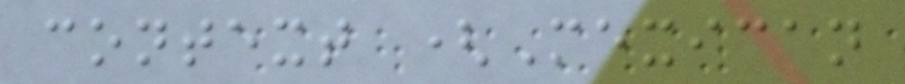context (Mexican
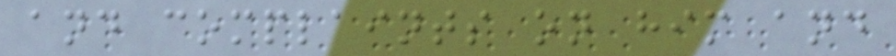and complaints on him and
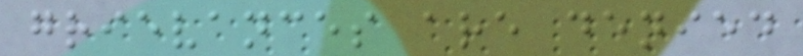grievances are denied
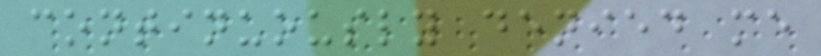continuously denied me
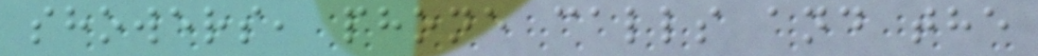showers, phone calls and the
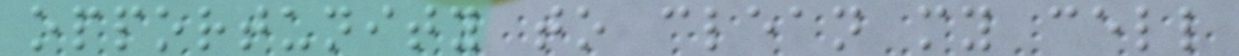opportunity to clean my cell
